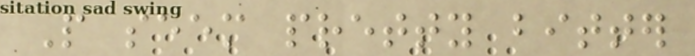People seem pretty bitter
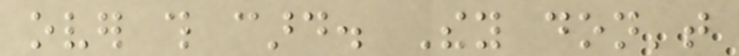over this card. They don't
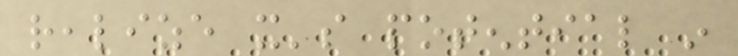realize it's potential in
